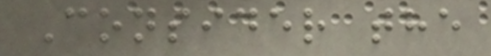Consider the
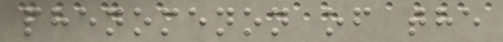phenomenon of the
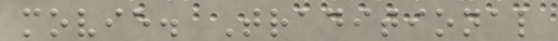movie. Traditional
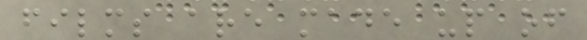films are made up of
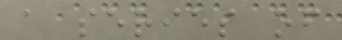a series of
